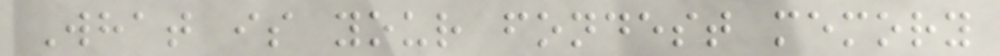What is your fondest memory
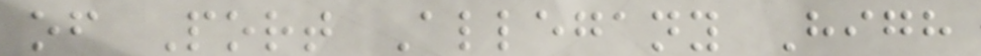of Port Allegany High
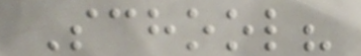School?
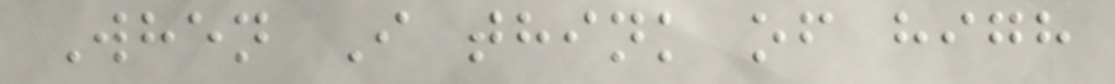When I think of high
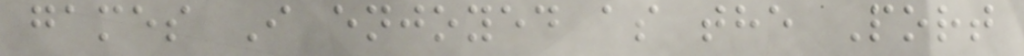games I enjoyed as the Port
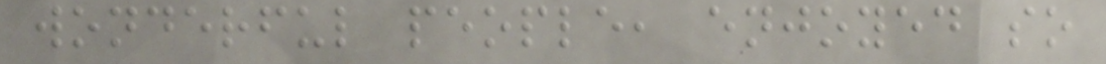wonderful people, enjoyed so
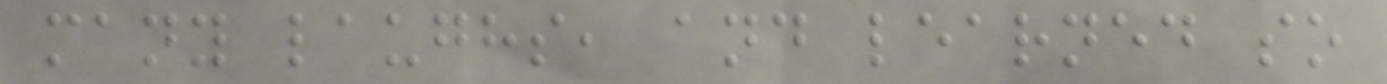many laughs, and learned so
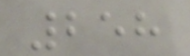258
